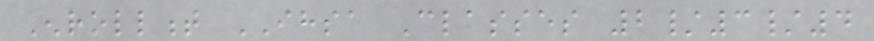Enrollment IHSA Classes 2/3/4
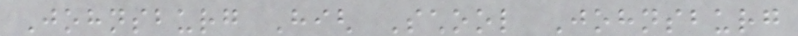Johnsburg High School Johnsburg
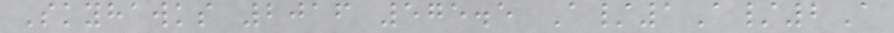Skyhawks 2016 575.5 A/1A/2A
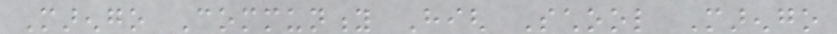Marengo Community High School Marengo
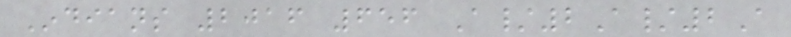Indians 2016 656 A/2A/2A
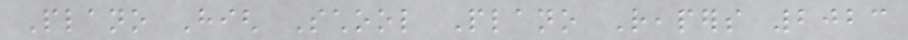Plano High School Plano Reapers 2023
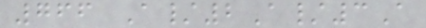766 A/2A/3A
